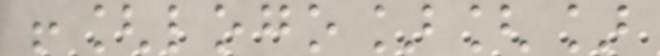![logo][]
